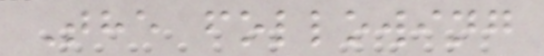The following
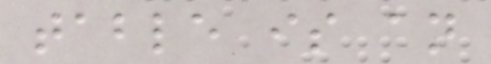table is an
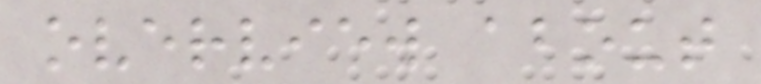overview about
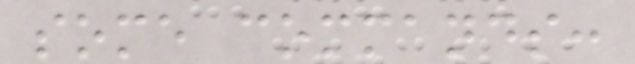some commands:
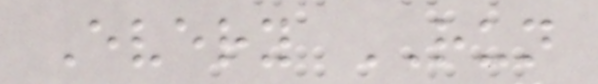Every RUN
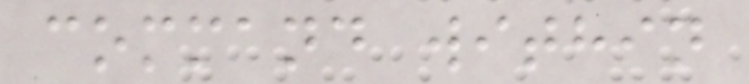command within
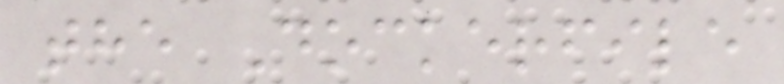the Dockerfile
